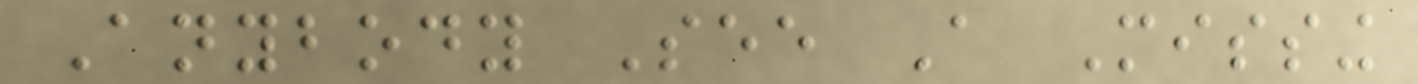Anybody See A Missing
